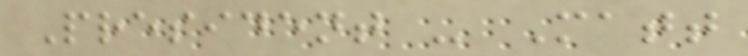President - Matt
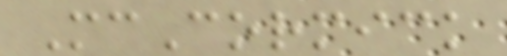McCormick
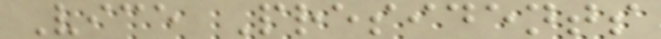Vice Presidents
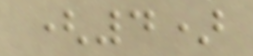(4)
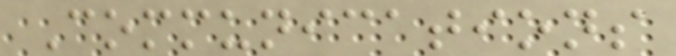Communications
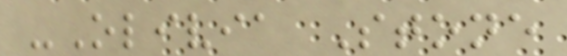-Olivia Stone
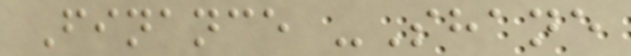Finance -Shane
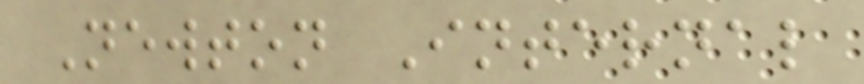Newton Internal
